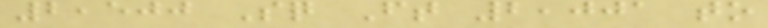2,500 Sq Ft 2,001 to
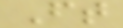Ft
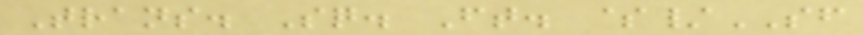Trans. Sq. Ft. $/SF
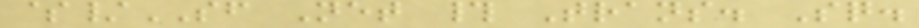$/SF Net # Trans. Sq.
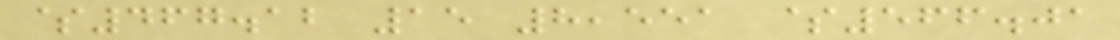$467.12 15 8,551 $566.01
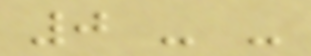0 - -
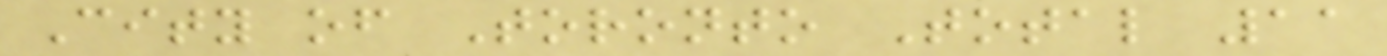City of Toronto Total 11
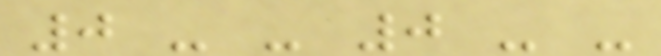0 - - 0 - -
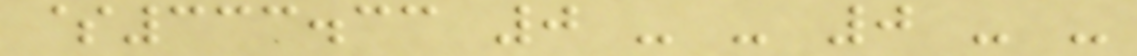$333.33 0 - - 0 - -
